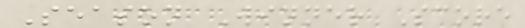Season Winner Score
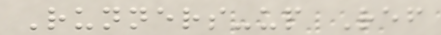Runners-up Ref
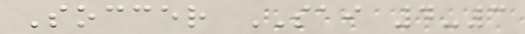Soccer SAI 4-3
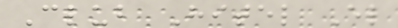Club Hitel El
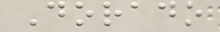Dorado
